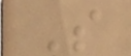S
